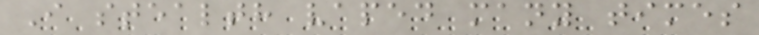I stealth vaped many times
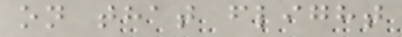on that flight
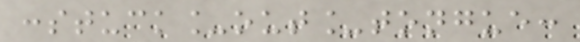:stuck_out_tongue:
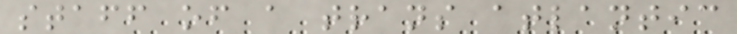staff of a trans atlantic
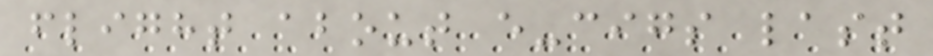flight about e-cigs last
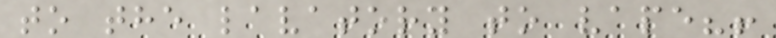to the lavatory to vape?!
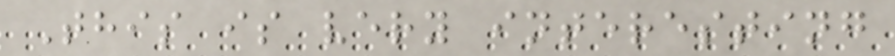This is very interesting
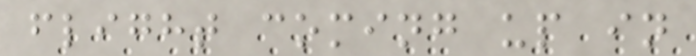flight coming up in
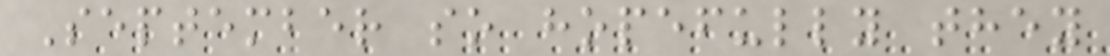September so hopefully they
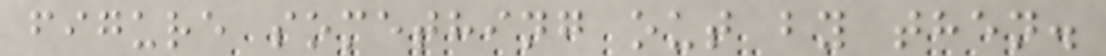figure something out by then.
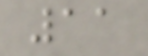11
